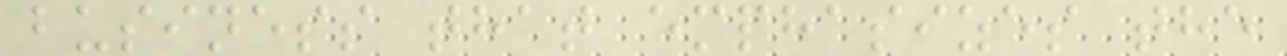business that emphasizes the
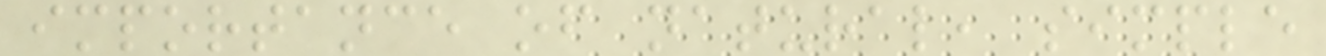importance of natural, simple
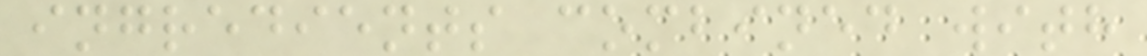ingredients combined with
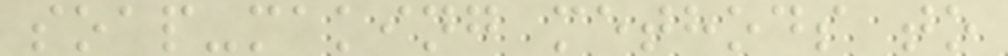soap-making methods to
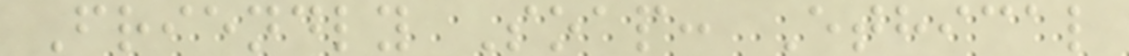Friendly Soap: Ethical
